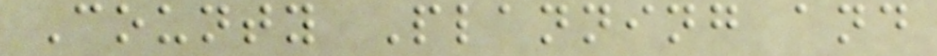County Planning and
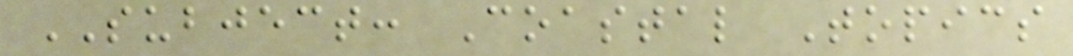SUBJECT: Coastal Topics
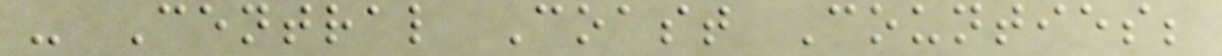- Central Coast Counties;
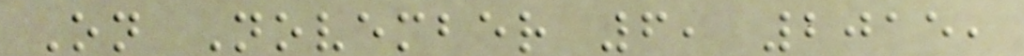On November 6, 2015,
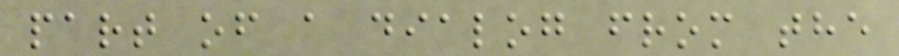part of a dialog from the
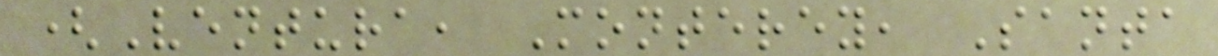(Ventura, Monterey, Santa
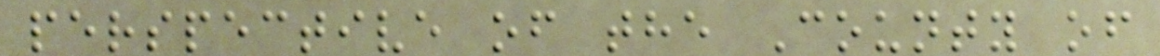perspective of the County of
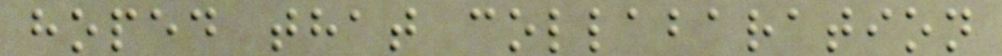hoped that collabaration
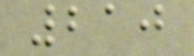210
